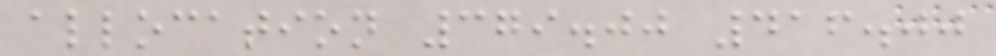allocation 379.00 416.00
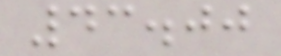43.00
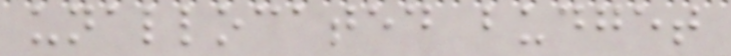unallocated budget
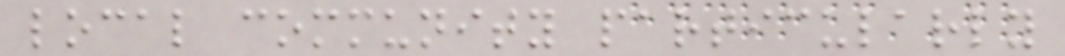local community particularly
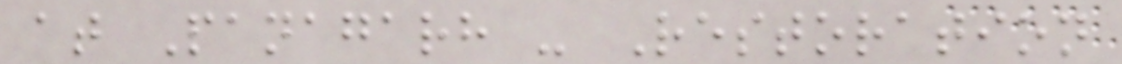at Panagarh - Restoration
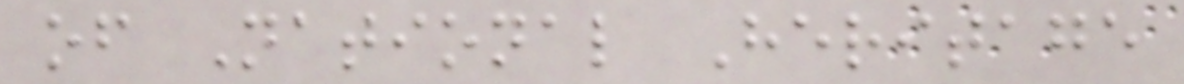of National Heritage
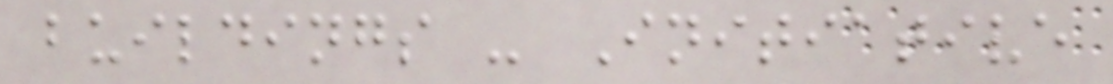buildings - Initiative
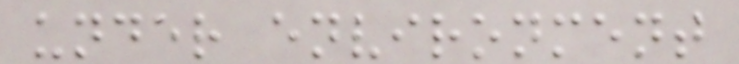under environment
